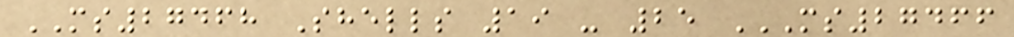MS27468 Shells 19 - 25 MS27466
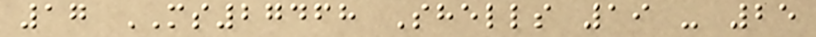17 MS27468 Shells 19 - 25
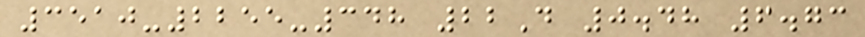3510-2255-348 22D 0.48 6.73
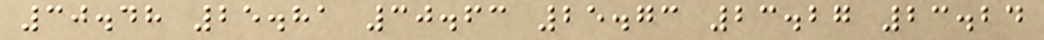30.48 25.81 30.63 25.73 23.27 23.24
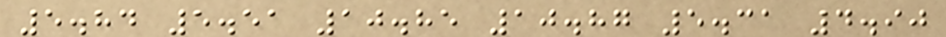5.84 5.51 10.85 10.87 5.31 4.90
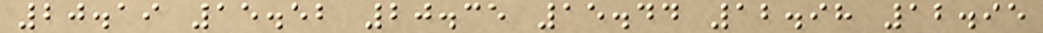20.19 15.52 20.35 15.44 12.98 12.95
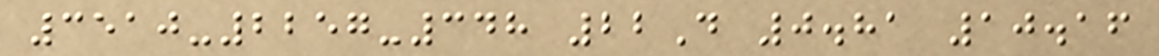3510-2257-348 22D 0.81 10.16
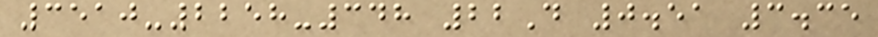3510-2258-348 22D 0.51 3.35
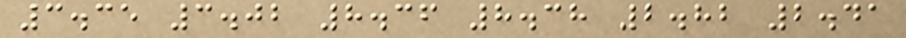3.35 3.02 8.36 8.38 2.82 2.41
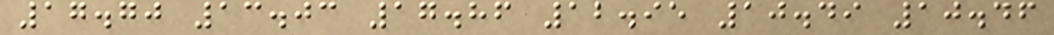17.70 13.03 17.86 12.95 10.49 10.46
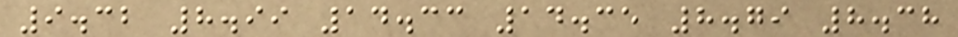9.32 8.99 14.33 14.35 8.79 8.38
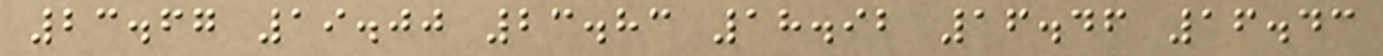23.67 19.00 23.83 18.92 16.46 16.43
